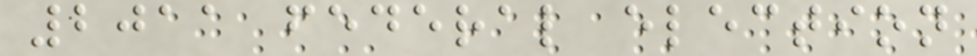2011 federal election
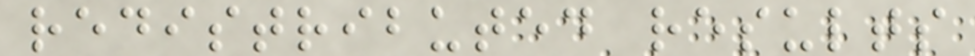redistributed results
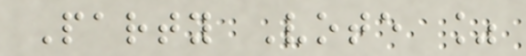Party Vote %
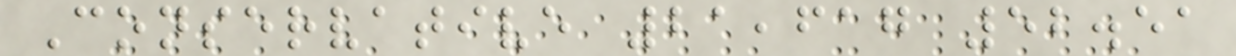Conservative 21,617 52.51
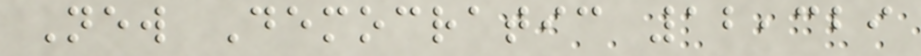New Democratic 12,329
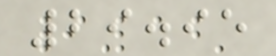29.95
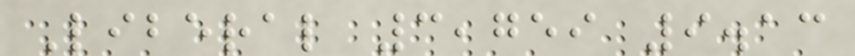Liberal 3,759 9.13
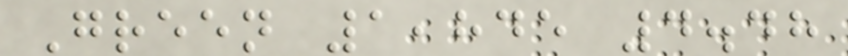Green 1,845 4.48
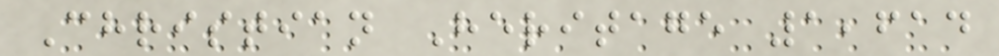Christian Heritage 1,614
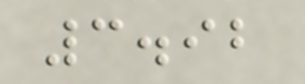3.92
